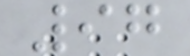97
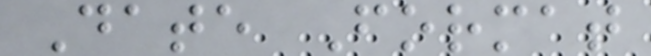Date Format
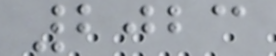2023
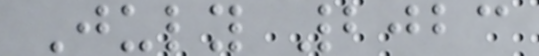July 2023
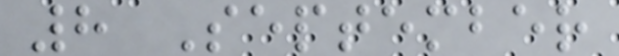8 September
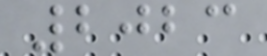2023
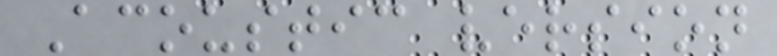Acoustic version
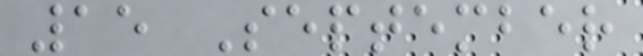15 September
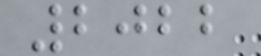2022
